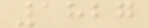1827
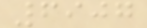6907
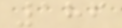186
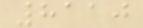8110
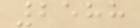2588
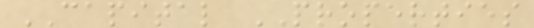CAPITAL PROPERTIES
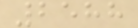2588
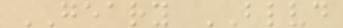GEARY BLVD
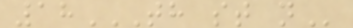18TH ST N
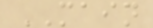MAIN
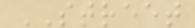STREET
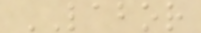LABOR
